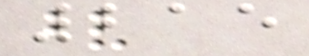215
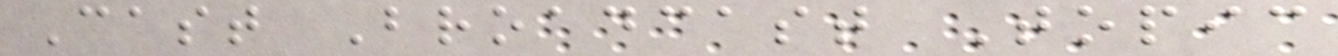Cast Broadcast Topic
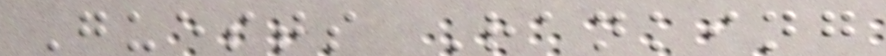Guests Ranking
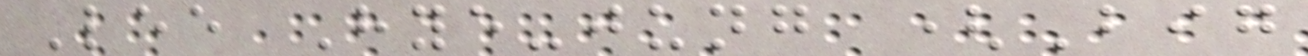Lee Hye-jung (Big
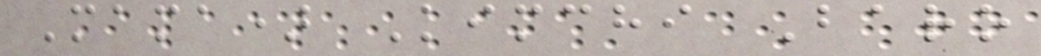Mama) Kimchi Baro
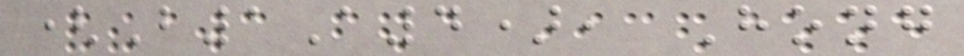(B1A4), Hong
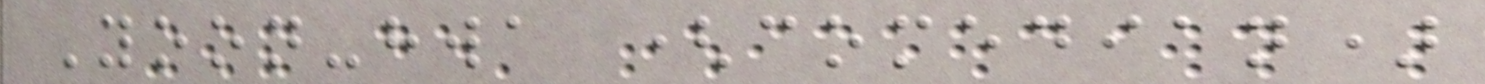Yoon-hwa (comedian)
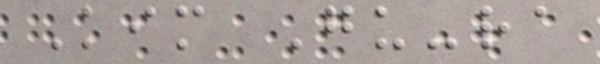Kim Gu-ra
